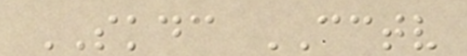SKDC CCTV
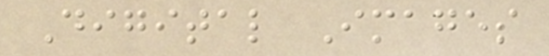Digital Images
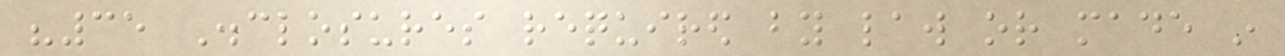"35 Disclosures required by law or made in
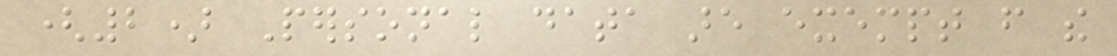(2) Personal data are exempt from the
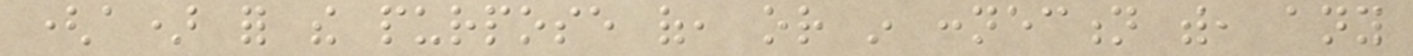(a) for the purpose of, or in connection with, any
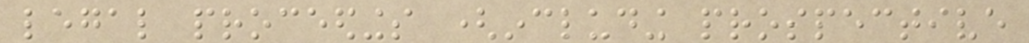legal proceedings (including prospective
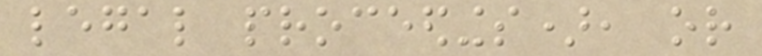legal proceedings), or
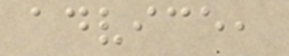advice,
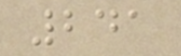241
